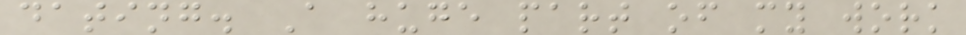dating. A huge part of my work
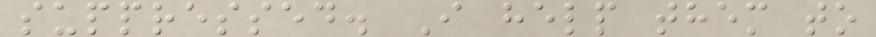suppressed. I help them to
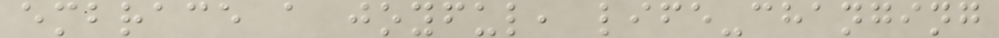embrace a joyful, life-changing
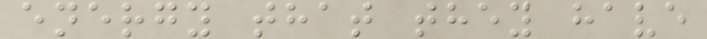energy that they have
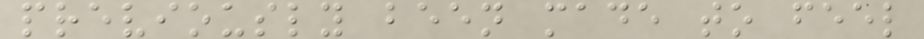previously been made to feel
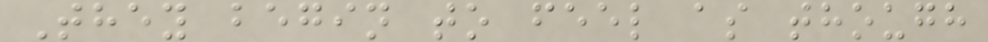They begin to feel as though
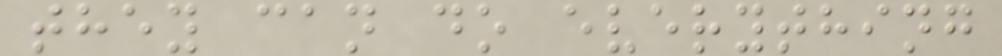they can do everything
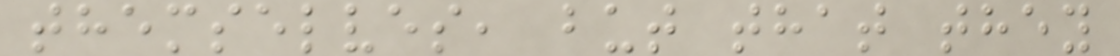themselves, but that they
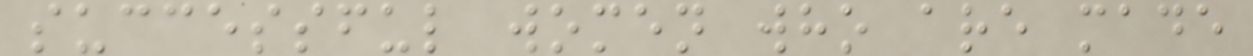successful women who are made
